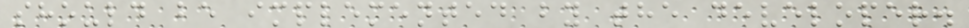should be implemented by the developer.
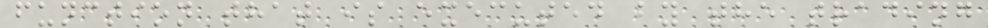function that is executed by the trading
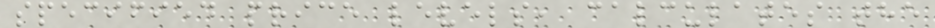specified price levels, calculates the
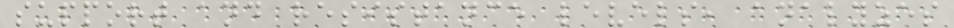support and resistance levels, analyzes
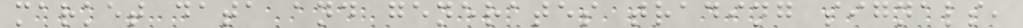market data and generates trading signals,
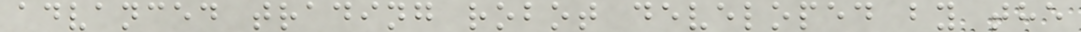advanced trading robot developed by the
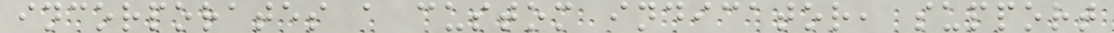incorporates a custom indicator, support
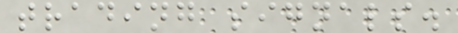trading signals.
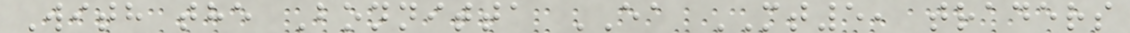With the Bonnitta EA MT5, traders
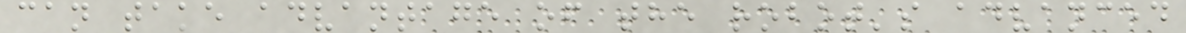can take advantage of the robot's advanced
